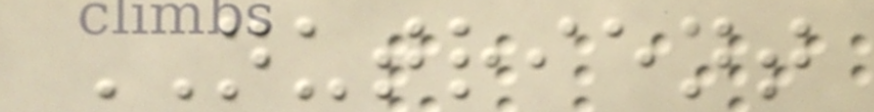NUTRIENT
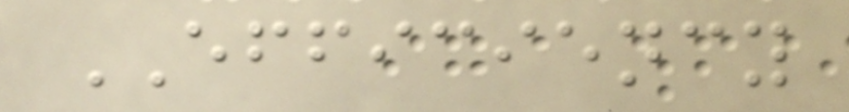EFFICIENCY
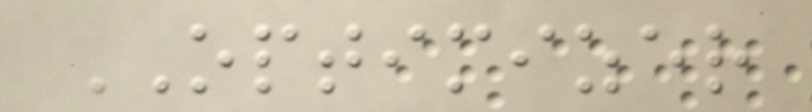OPTIMIZER
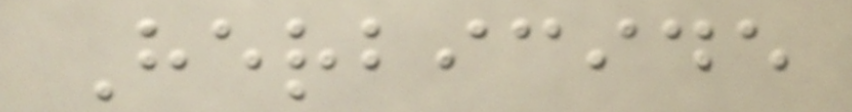Herbicide
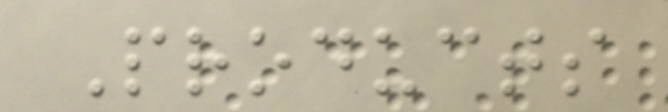Products
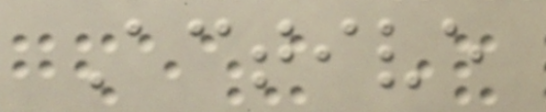Active
